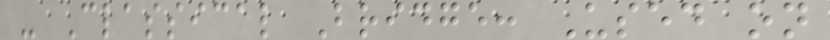- Classical Bridge: Used on
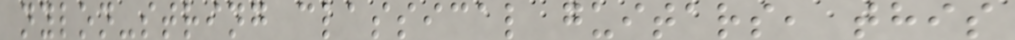nylon-string classical guitars, this
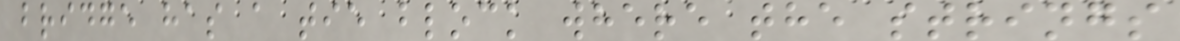bridge has a tie block where the strings
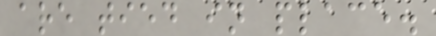are tied in place.
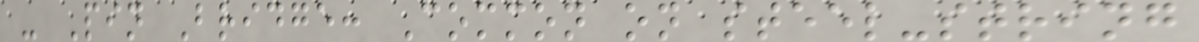- Pin Bridge: Common on steel-string
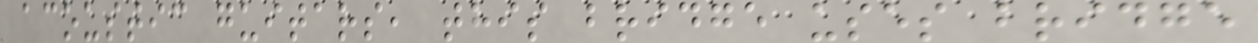acoustic guitars, this bridge uses bridge
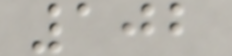102
